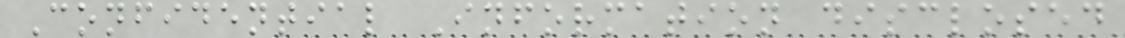Confidential Information disclosed
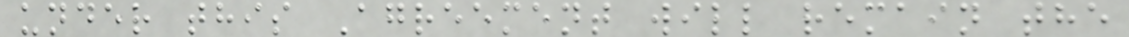under this Agreement will remain the
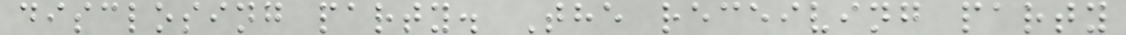disclosing party. The receiving party
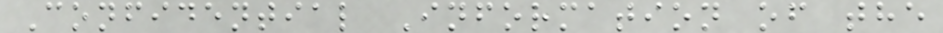Confidential Information of the
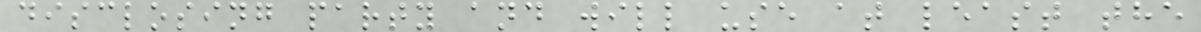disclosing party and will use at least the
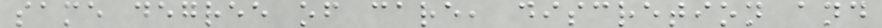same degree of care, discretion and
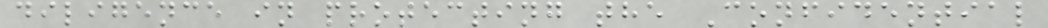diligence in protecting the Confidential
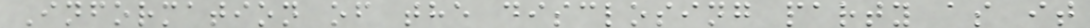Information of the disclosing party as it
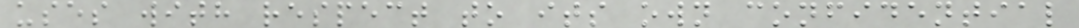uses with respect to its own confidential
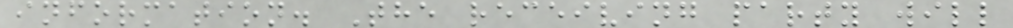information. The receiving party will
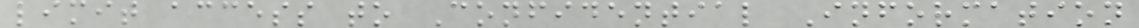limit access to Confidential Information
